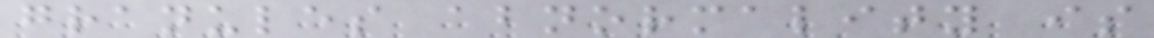granules abnormality is
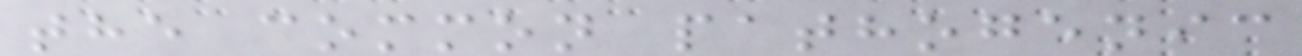the common pathogenic
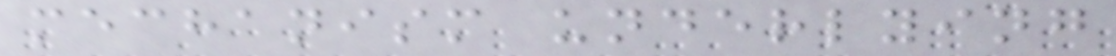mechanism underlying
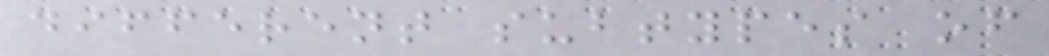different subtypes of
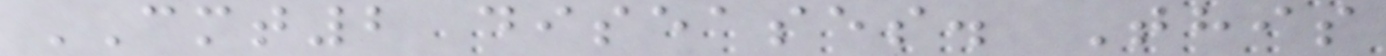CMT2 diseases. This
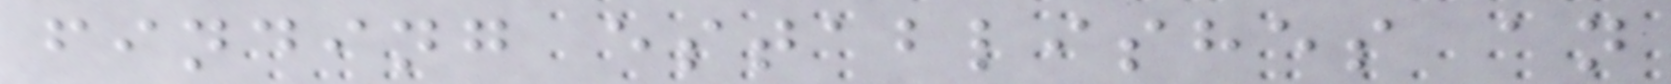finding establishes an
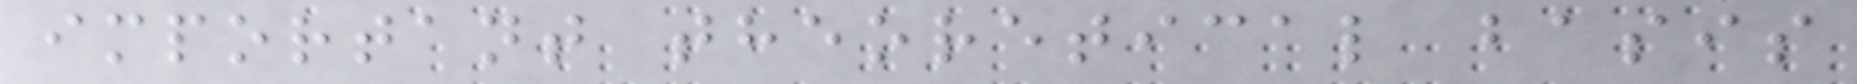important theoretical basis
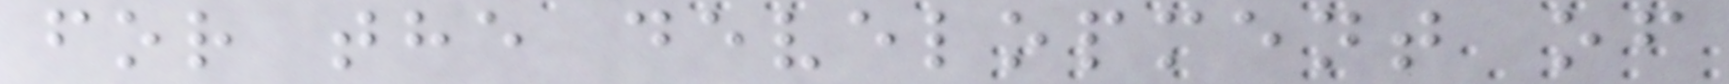for the development of
